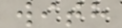with
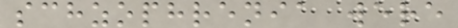schzophrenia were
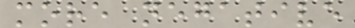more negative
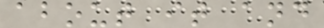about it and
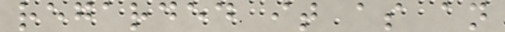regarded it as an
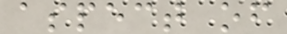aspect of
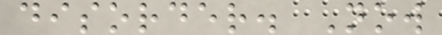disorder. Now
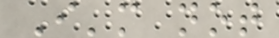I'm not
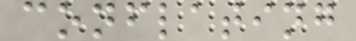conflating
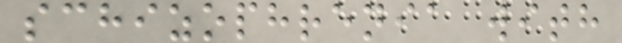schizophrenia with
